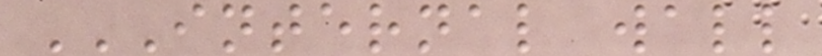INTERNAL WALL
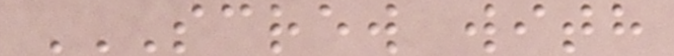SCREW WITH
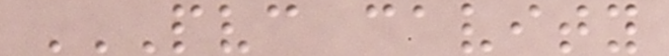PVC CAVITY
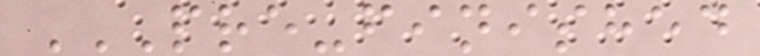PRE-FINISHED
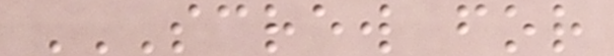SCREW FOR
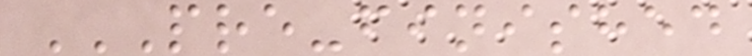PRE-FINISHED
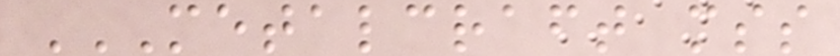METALCRAFT MSS
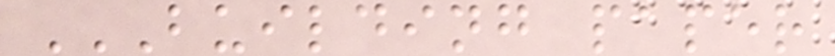BUILDING PAPER
